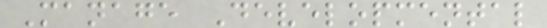Manage Developmental
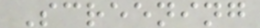Screening
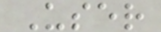User
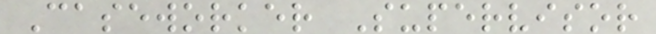Caseworker Supervisor
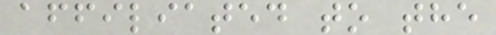affiliated to the
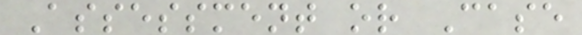Assessment or Case
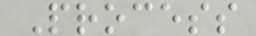Process
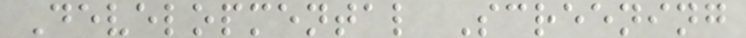Developmental Screening
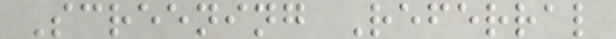Screening Referral
